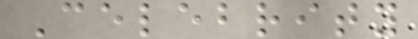Celebrity
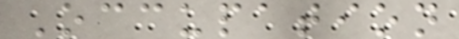Occupation
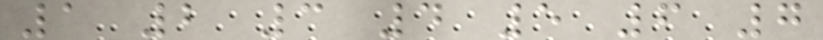1 2 3 4 5 6 7
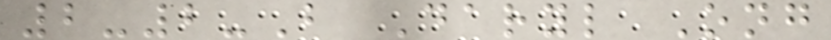2-2-B Daryl Ong
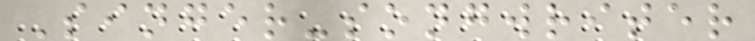Singer-songwriter
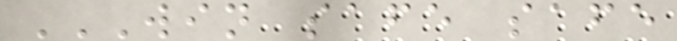WIN SAFE SAFE
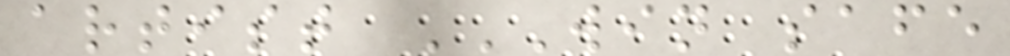artist WIN SAFE
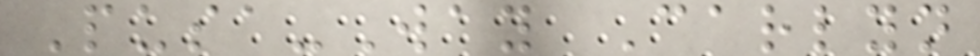Pusa-Way Carlyn
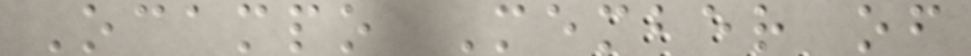Ocampo Member of
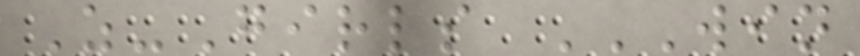Z-Girls WIN
